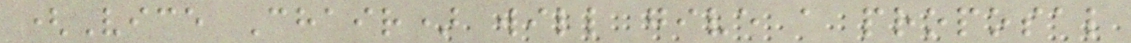(Vice Chair) will give a proposal
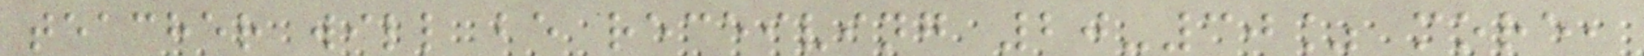teacher will be receiving 20-30% more,
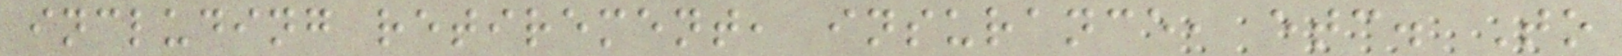including retirement, insurance, etc. To
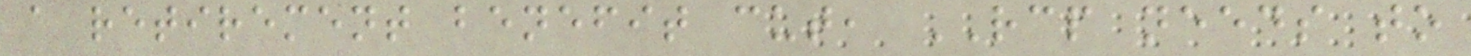a retirement benefit cut, RCP needs to
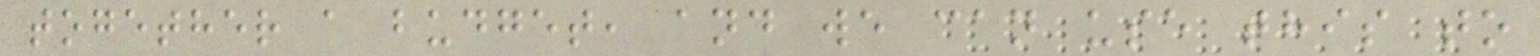together a budget, and we can use this to
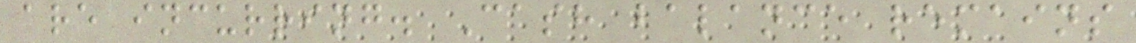are incurring. Cash balance remains
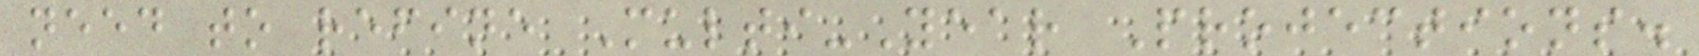need to refine Multi-Year Projections.
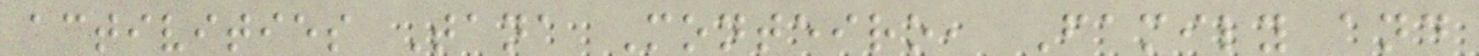activities Tana Monteiro, Family and
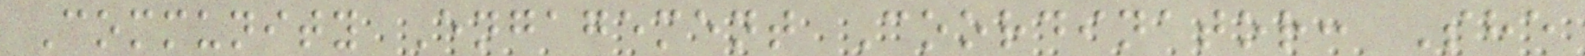Community Engagement Coordinator: She
